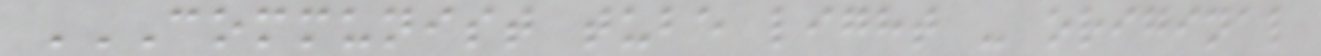COMMUNIST TUBE LIGHT - ORIGINAL
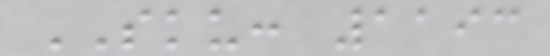SKU: 1193
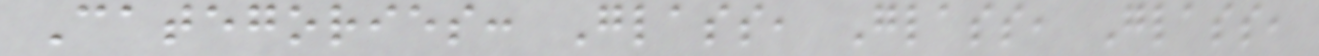Categories: Glass, Glass, Glass,
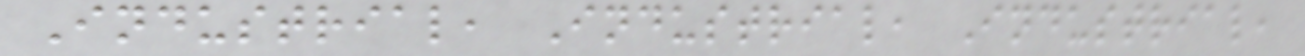Industrial, Industrial, Industrial,
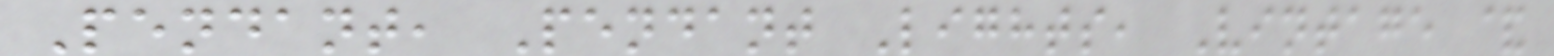Pendant, Pendant Lights, Vintage &
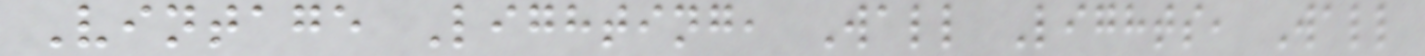Vintage Lighting, Wall Lights, Wall
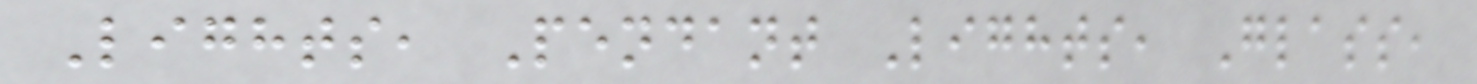Lights, Pendant Lights, Glass,
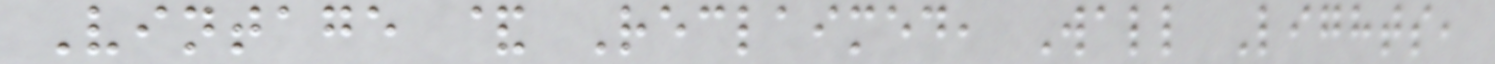Vintage & Reclaimed, Wall Lights,
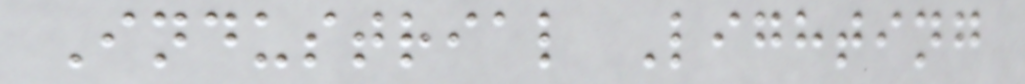Industrial Lighting
